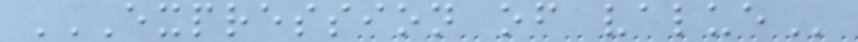EXPRESSION OF VALUE
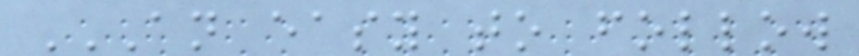AN EASY TO FOLLOW
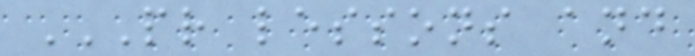PR LESSONS AND
